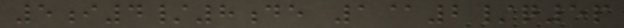5i4/8de 1@2/q5p
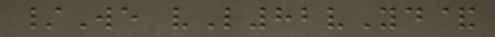/We vL82vYd&
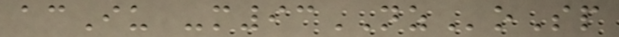acIu -m93NZoSp
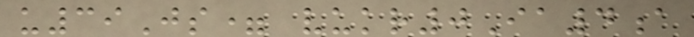u39Js= vukr0Ia4a
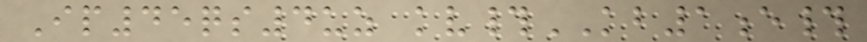Ip45qs4uz kv#KB1e#
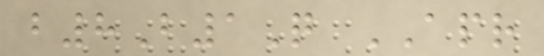b8B1Q APR
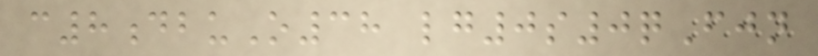c8dbuO38 lg0s0qFjn
